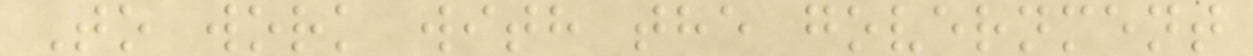To work with the government
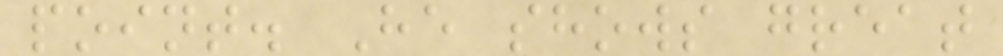point. He shows great
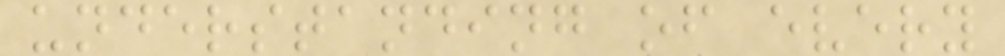understanding of every
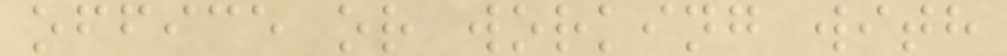office or working with
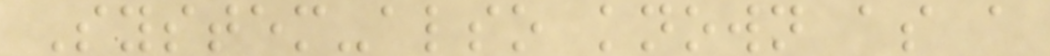System-also known as a
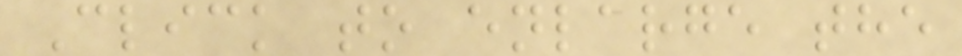Click to enlarge the
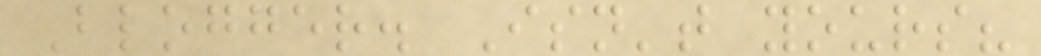Blogger. Isn't yours?
